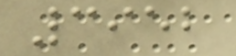3952
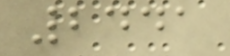2441
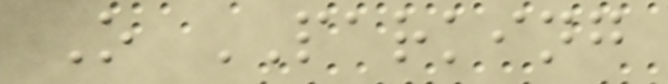O PARKING
